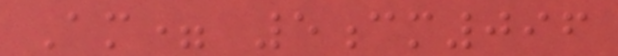Am= 5cm096
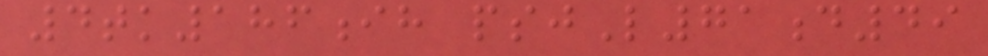4tk186ih psjL71d49
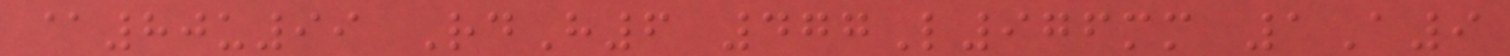@80u99 RdH6 477L976mm 1A9
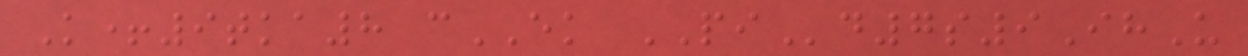K+9tka8 cEK PId7s9IhU
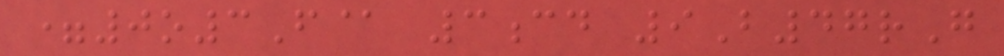=0o3F@ 3cd 9B47rG
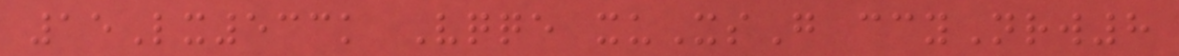15Lx533k Vqqe xuXsG ccyNrw8
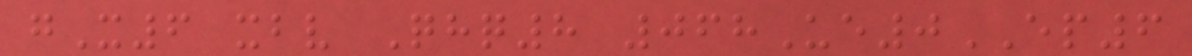gX6 xbv Qhq8 068Ue0EP6
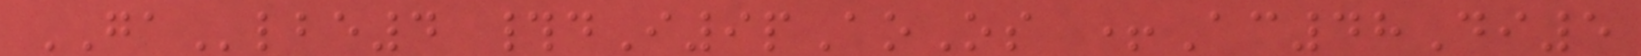GAlbe4 #dI9pAoOs +Ac48Di5
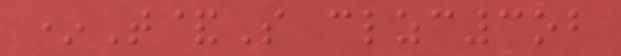*T&S clzc3ob
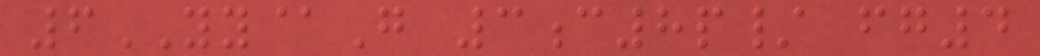6YY@G 3c8p/ fg4
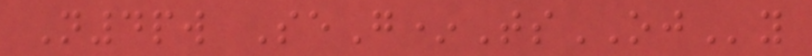N4pw SeG*TsOJy
